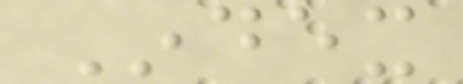Index
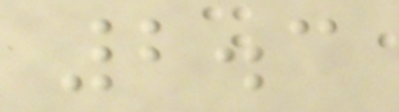2.3
